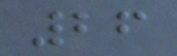26
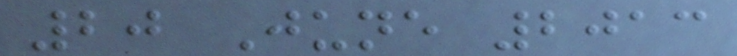20 June 2013
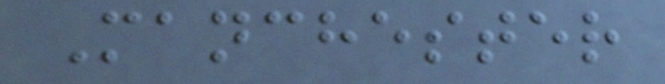Manchester
